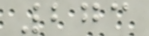273
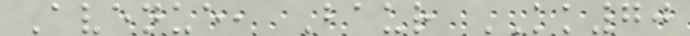Avenue, Baur KK70
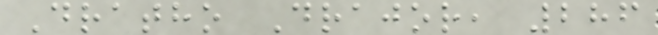Dratho Drajor, 286
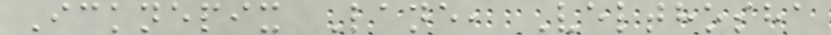Icknepix Lane, Velthosha
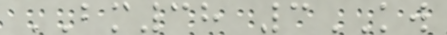BM38 3KW
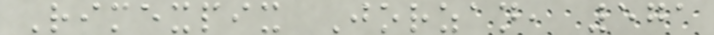Rimexpix Jorzan, 571
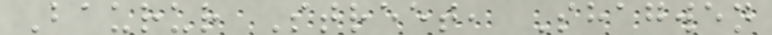Baurur Street, Shagwen
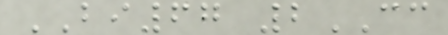BI67 2CC
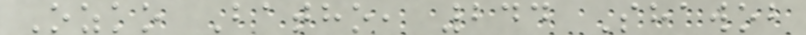Ozko Batho, 244 Shawob
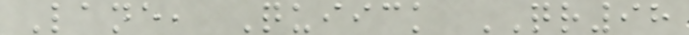Lane, Quiick QR98
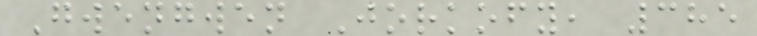Gwengwen Jorkofy, 385
